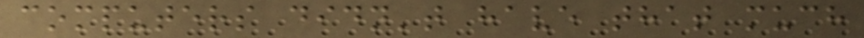computers didn't have that much
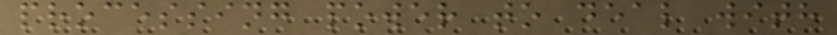processing power to deal with
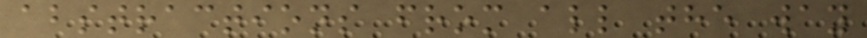abstractions from all the way
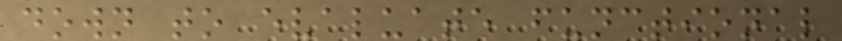down to evaluate functional
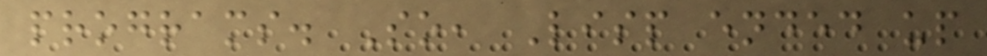programs. So, Lisp ended up
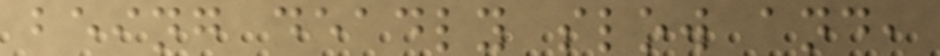being deadly slow and,
